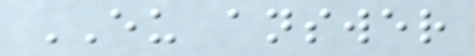EU answer
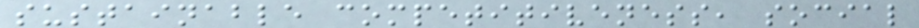sustainable competitiveness, social
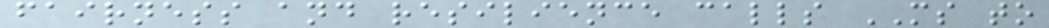fairness and resilience calls MS to
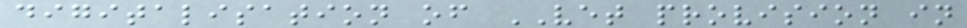digitalisation of VET provision in
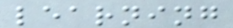learning
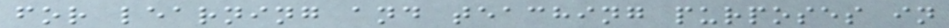for learning and teaching purposes in
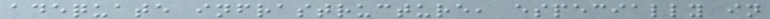adequate infrastructure, especially in
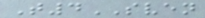T4SVEN
